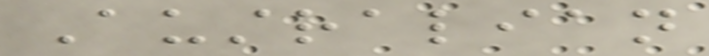Australian
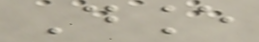Dance
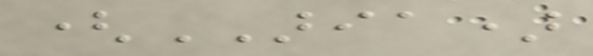(ARIA)
